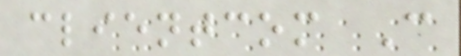clientcom C
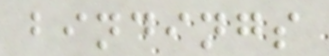bindings
